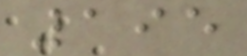195
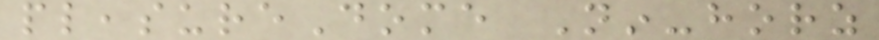pleasureDome Nin-horz
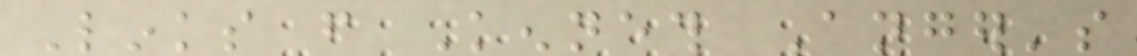Links from Kenneth Anger's
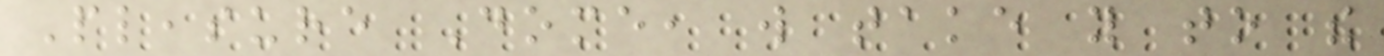Pleasure Dome, will take you to the
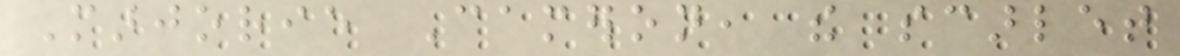Marjorie Cameron, the scarlet
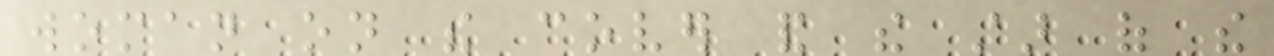woman on the cover and the star of the
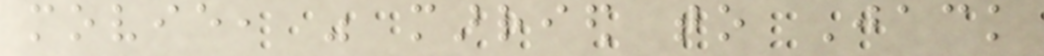movie, was married to Jack
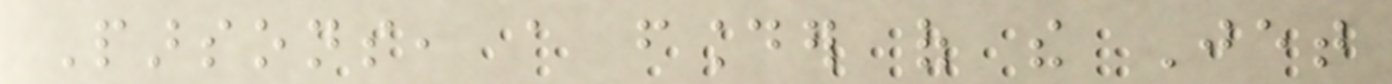Parsons, a founder of the Jet
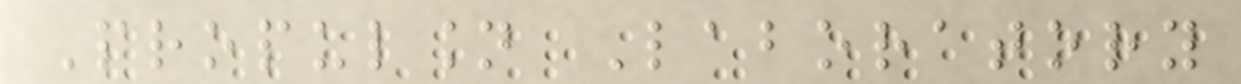Propulsion Laboratory
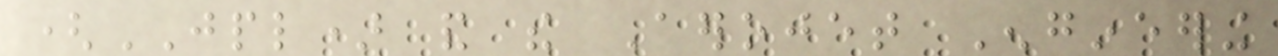(JPL) and the Aerojet Engineering
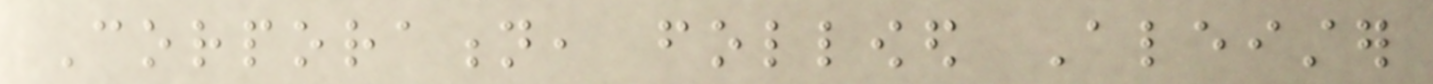Corporation, followed Aleister
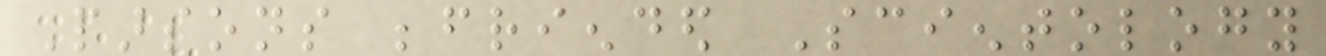Parsons befriended Scientology
